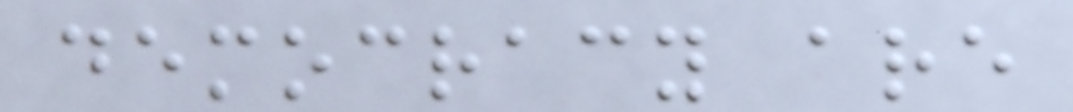democracy are
